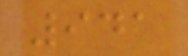941
